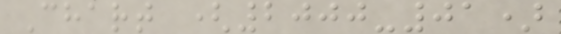Chart (2000-01)
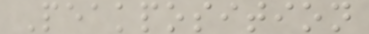Peakposition
